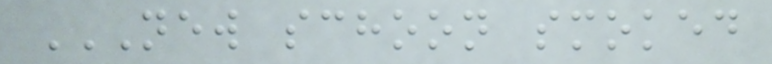NEW SCHOON SMOKED
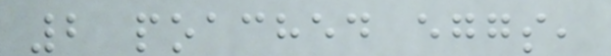2 poached eggs,
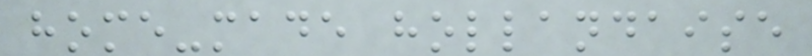home-made hollandaise
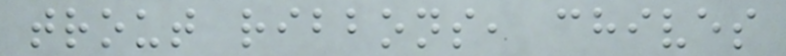trout ribbons, chives
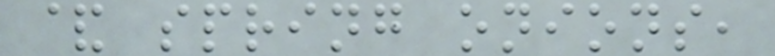& spring onions,
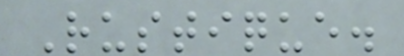Rustique.
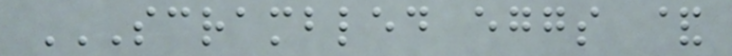SCRAMBLED EGGS &
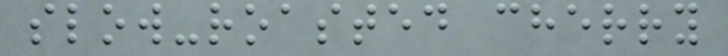slow-roasted cherry
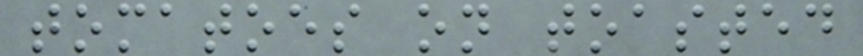tomatoes on toasted
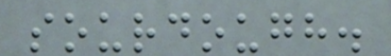sourdough.
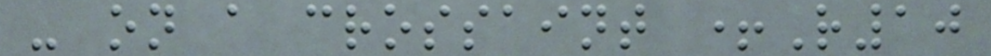- on a crossaint +R10
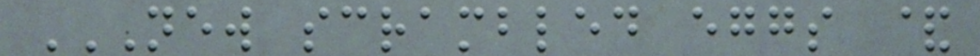NEW SCRAMBLED EGGS &
